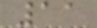11
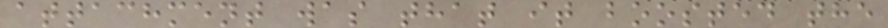attachment was that it boosted the
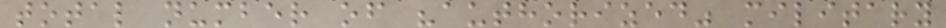total number of "authorized" military
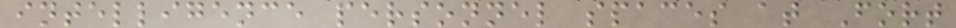intelligence personnel spaces at Fort
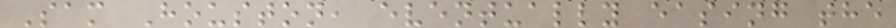Sam Houston, eventually easing the
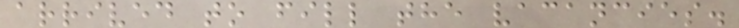arrived to fill the vacancies.
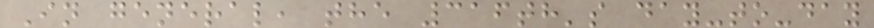In general, the 316th's day-to-day
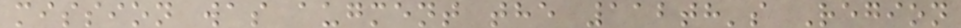mission was augment the 112th's Region
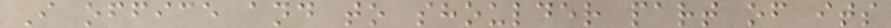I office and to shoulder part of its
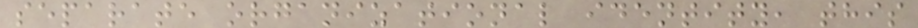separate organizational identity, this
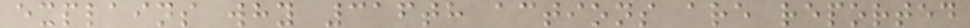explains why 316th actions are reported
